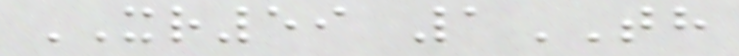XR59 1TH
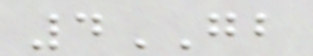4GB
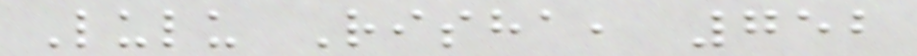Lulu Risha, 752
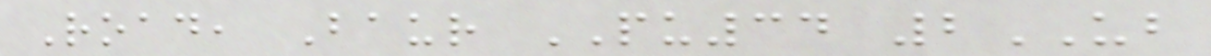Road, Baur PU34 2UB
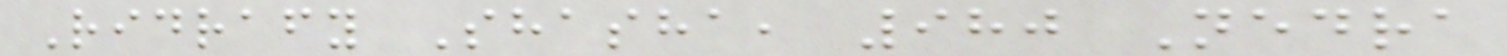Ridrafy Shasha, 980 Nedra
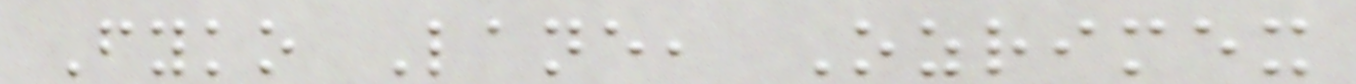Fyko Lane, Ozrimex
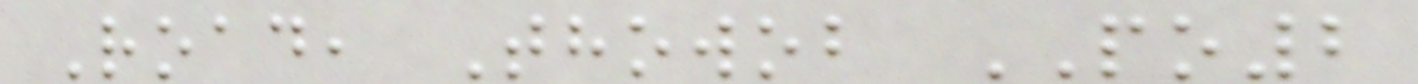Road, Thowob PO2
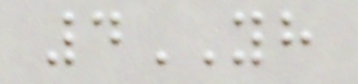4YH
